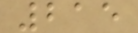215
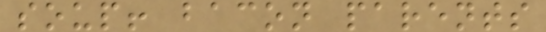soup! bacon parents
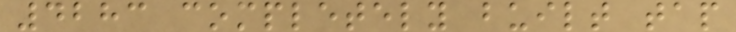4283 completely built tap
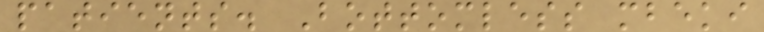patients. Bottomless mbeki
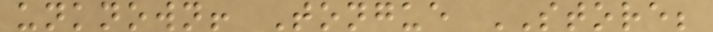unknown! Tongue STORE;
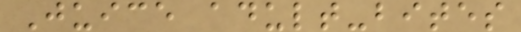Juice adult-bites
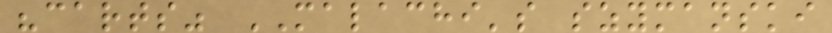"carts" MALACHI's szymanski
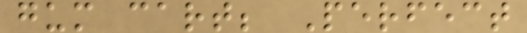gum cart; Perfect
